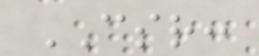CSR:
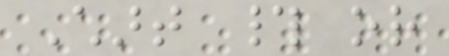Chart # or
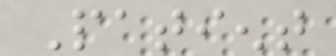Patient
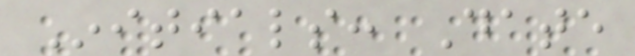Initials: Date
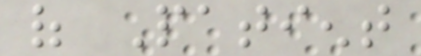of Patient
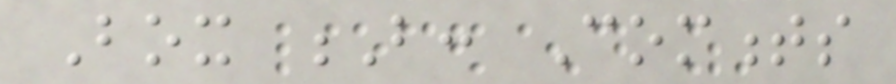Box B: Comments
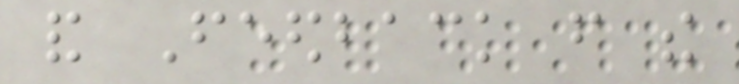and Feedback from the
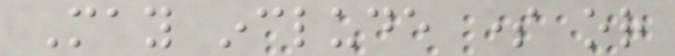May include some or
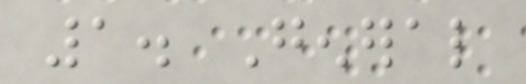1. General
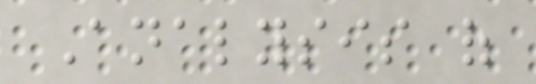Analysis of
